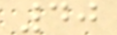40
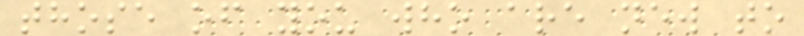those of you who are new to
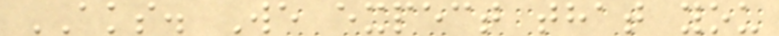AKS. We expect that you
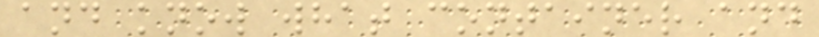and know what container and
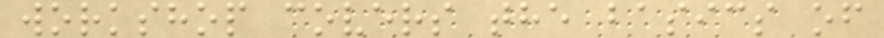workshop covers the basics of
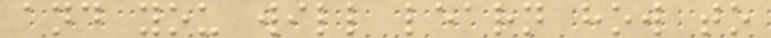and you will learn how to
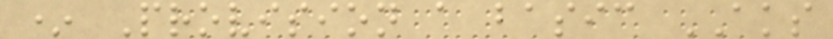* Provision a basic AKS
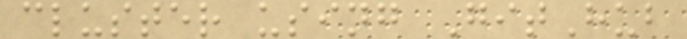cluster using GitHub
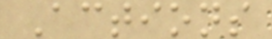Actions
